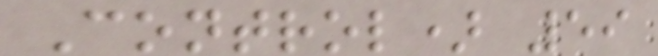Control) 59
